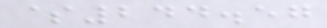$244.57
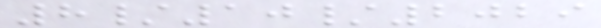8/10/2029
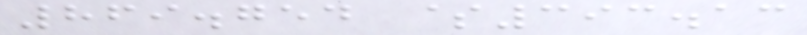869.754 $393.13
